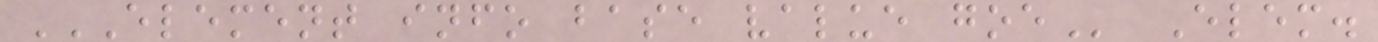ELEMENT INFO BASE VALUE GOE Elem.
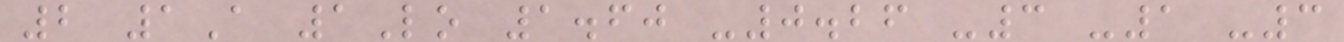2 1A 1Lo 1.60 -0.26 -3 -1 -3
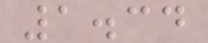1.34
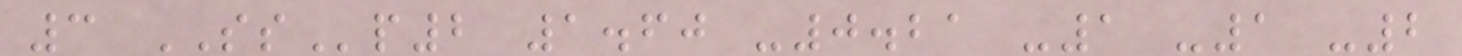3 SSp2 1.60 -0.21 -1 -1 -2
